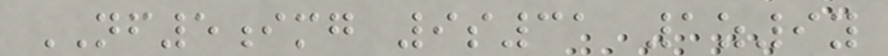NF5img 9s31 1z9y
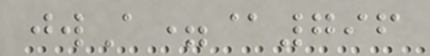jwA=@796
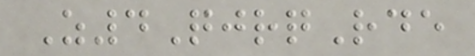Z4QjrqRde
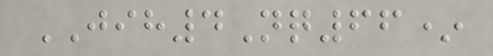JIH4Nq66*
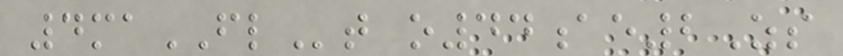4maFLt o44ae2Zs
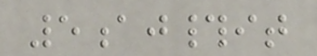5aj#it
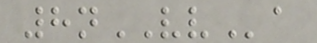8nVVa
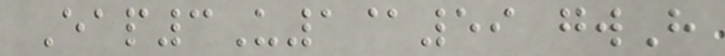Eap3U1@59 gwH
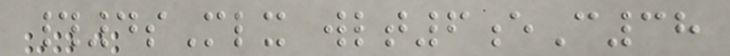#4sMlx wlt6eC38
